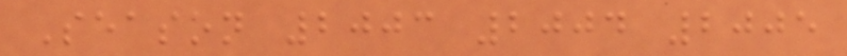Season 2003 2004 2005
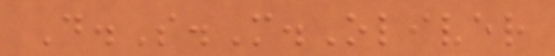D.S.M.Oliver
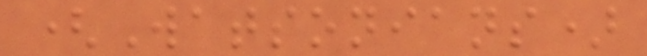(Watsonians)
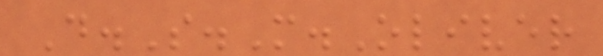D.S.M.Oliver
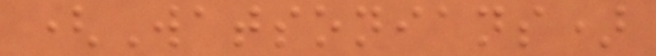(Watsonians)
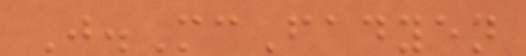J.McFadyen
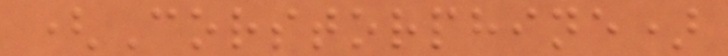(Corstorphine)
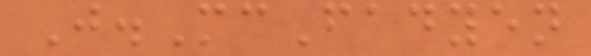J.McFadyen
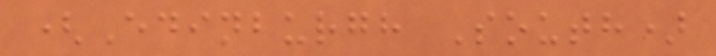(Edinburgh South)
